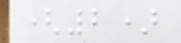(2)
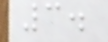3.
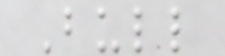Bull
